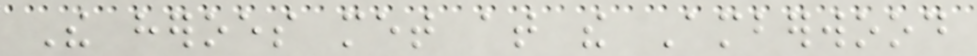The heroes met at the Amberwood
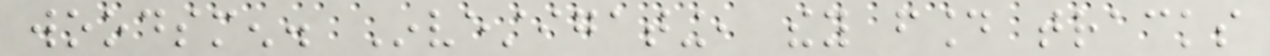woodsmen. Investigating, they found tracks
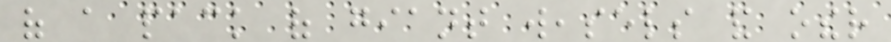of a pack of giant weasels and other
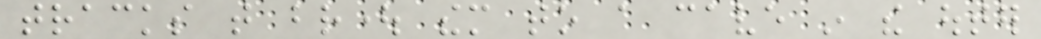tracks that brought them to a cave in the outer
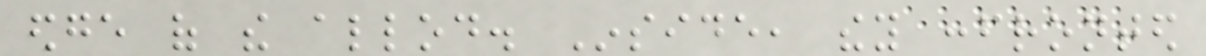edge of the allod. Inside, they confronted
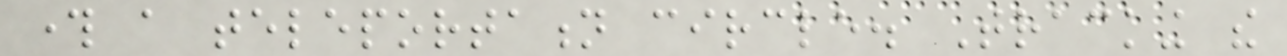through a teleportation circle. Tracking the
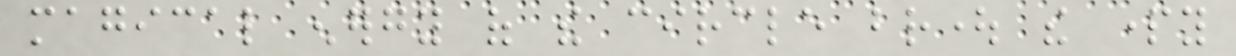magical energy of the circle brought the party
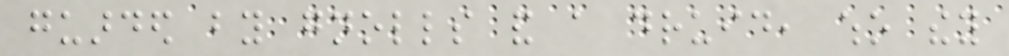guarded by gnolls and a druid, who they
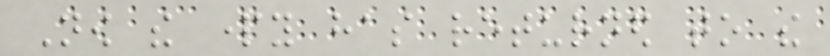Now the party has returned to the
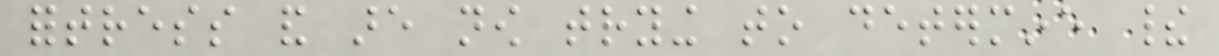fortress and are now trying to determine their
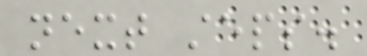next steps.
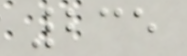235
